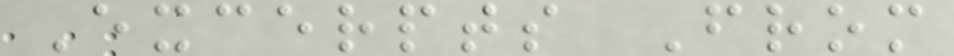Excerpts From
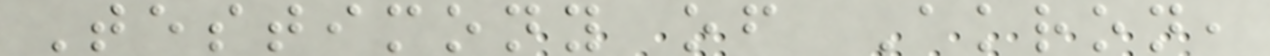Testimony of Akron,
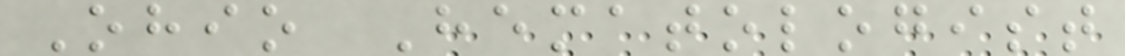Ohio Hematologist
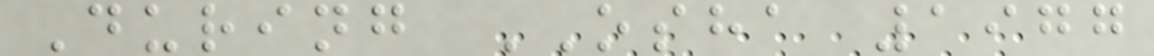During OSHA 1977
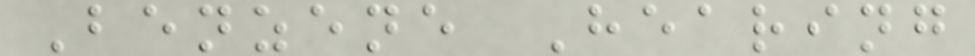Benzene Hearing
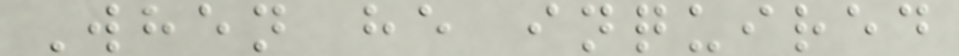When he inquired
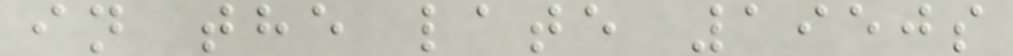in the late 1950s
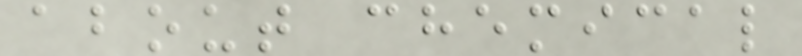about chemical
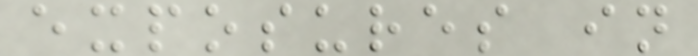exposures in
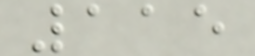115
